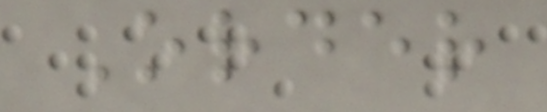Order
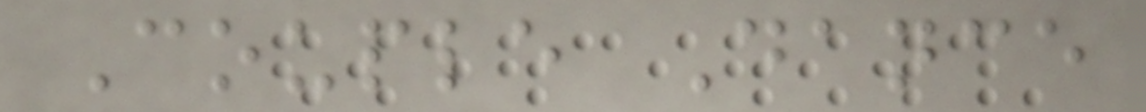Couple Dance
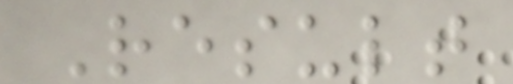Result
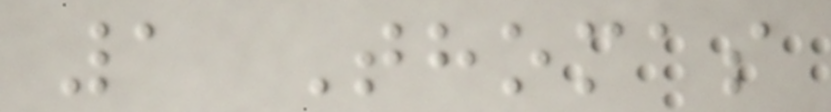1 Thomas
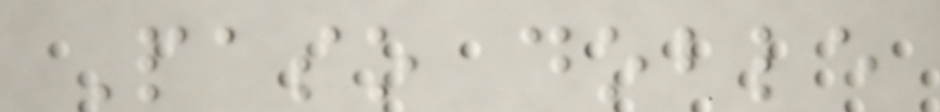Paso doble
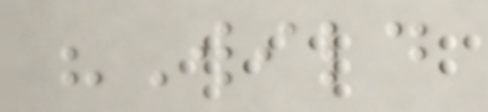"Wild
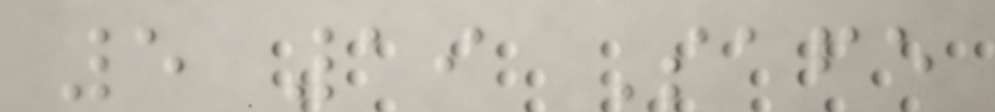5 19 Safe
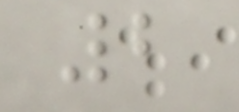2
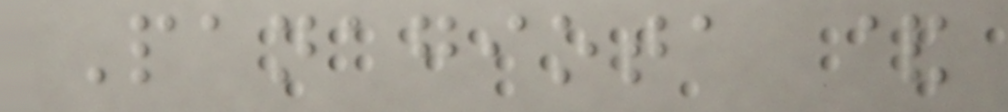Panagiota &
